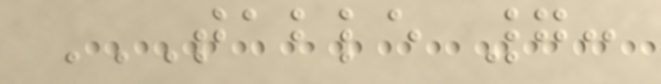TABLE 7:
